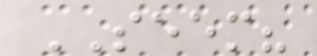SEEM?
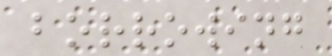borrowing
